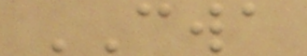CWA
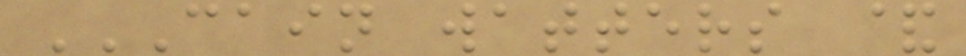CAIN WATTERS &
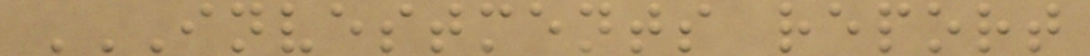INVESTMENTS REPORT
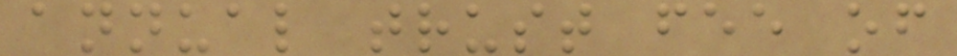annual trust fee of
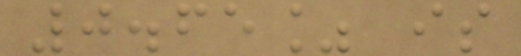0.65% is
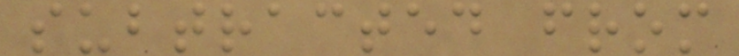subtracted from
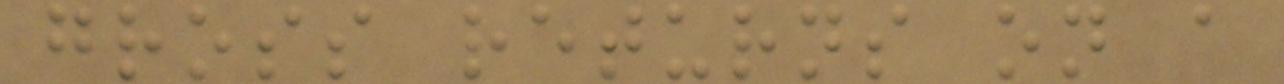gross returns on a
